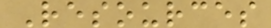Resources
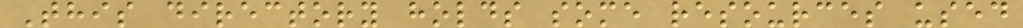This directory holds some resources used
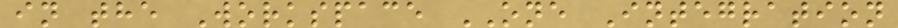in the Workspace ONE Integration
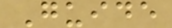Guide
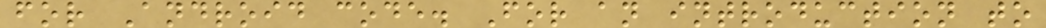for Android code. For an introduction to
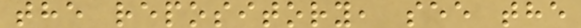the repository, see the
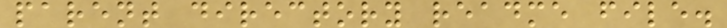parent directory readme file.
